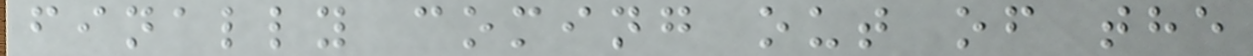finally coming out of the
